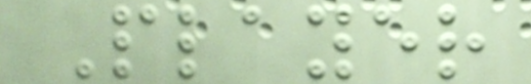Player
